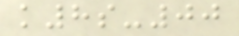k8s-00
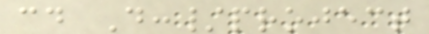cd D:/project
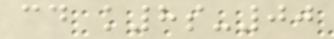cd k8s-00
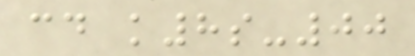cd k8s-00
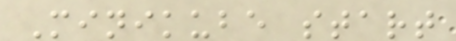Minikube start
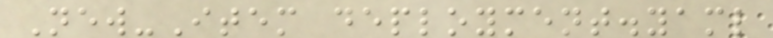New-Item deployment.yaml
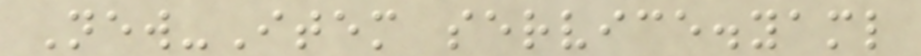New-Item service.yaml
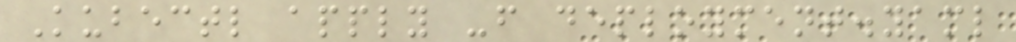Kubectl apply -f deployment.yaml
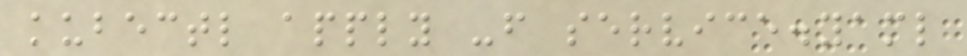kubectl apply -f service.yaml
